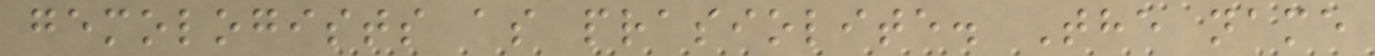gemologists as prasiolite. The name
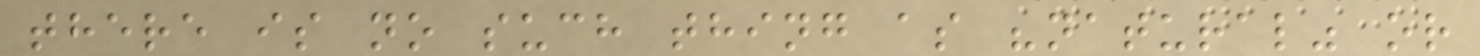there is no such thing as "natural" or
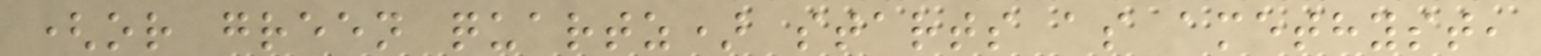(or green quartz) starts as amethyst,
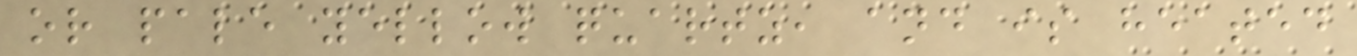or pale yellow quartz, and is heated
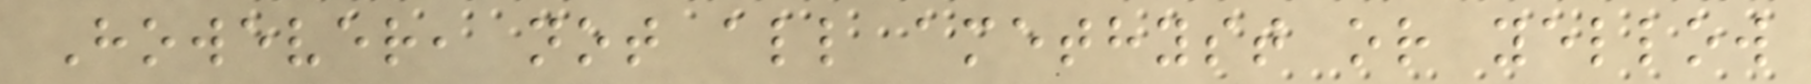However, not all amethyst or yellow
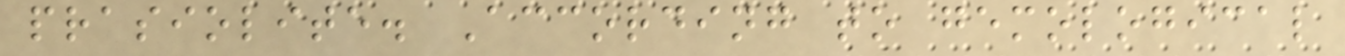prasiolite. According to gemological
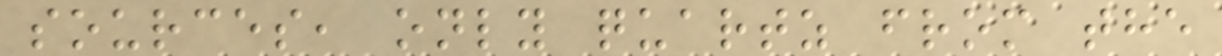sources, only quartz from the
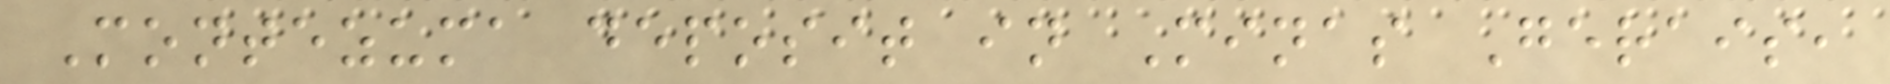Montezuma deposit in Minas Gerais,
